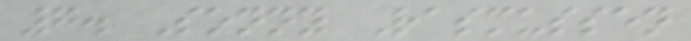7. Sonny Rasmussen
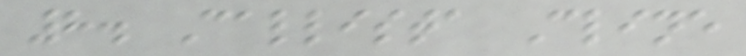8. Callista Cline
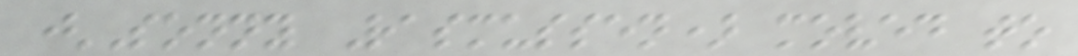(Sonny Rasmussen) moved to
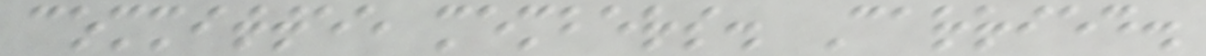committee members. Carried.
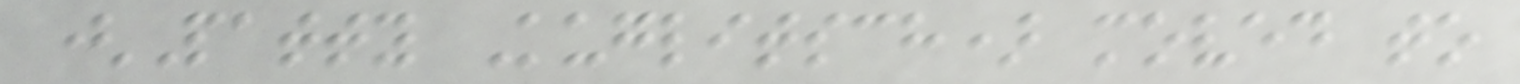(Patty Kuglitsch) moved to
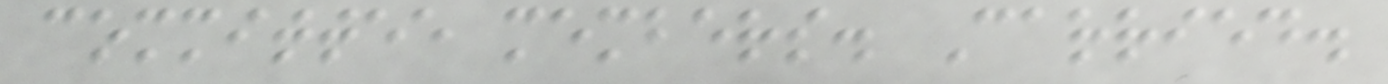committee members. Carried.
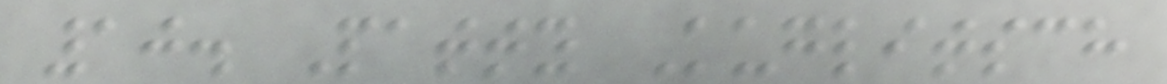10. Patty Kuglitsch
